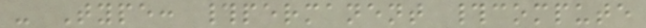- Type: #permanent #compute
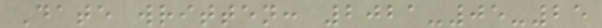Date written: 2021-05-25
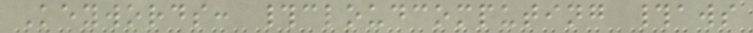Keywords: #cloudcomputing #aws
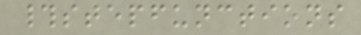#stepfunctions
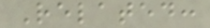Related:
